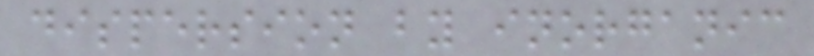dispersion by inorganic
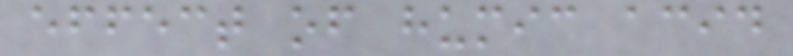effect of humic acid
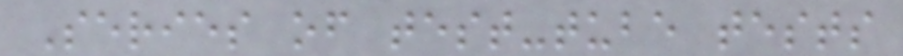Series of test-tube tests
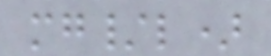mg/l)
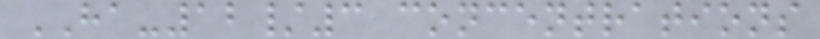HA-12/3 concentrations
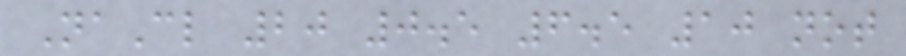NaCl 20 0.5 6.5 10 not
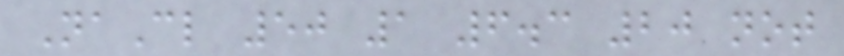NaCl 50 1 6.3 20 not
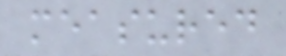measured
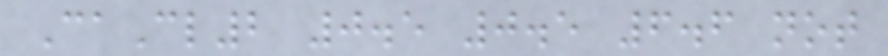CaCl2 0.5 0.5 6.6 not
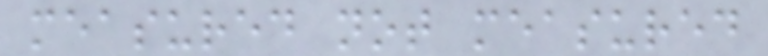measured not measured
